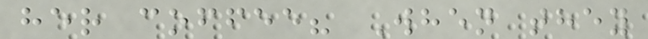her coffee? When they
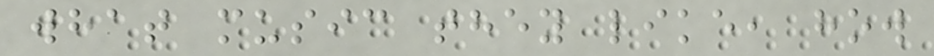what music they like, how
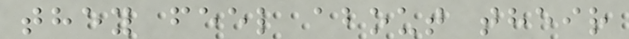they feel about their
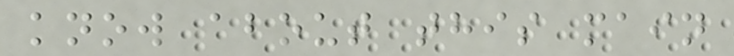know about this main
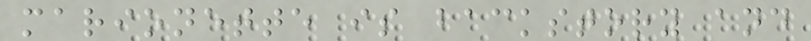marionette is backstory and
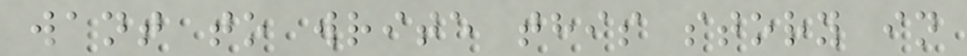want to write this story in
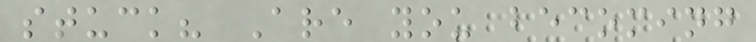stuck? Are you becoming
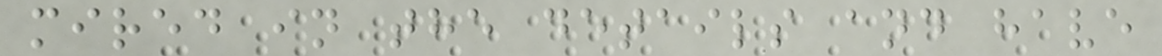mired in the details and have
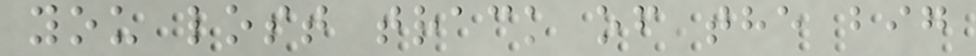you lost track of the big
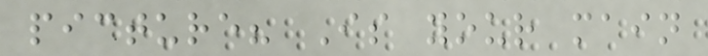picture? Is your main
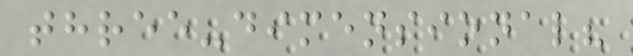three-dimensional?
